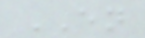EN
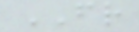FR
